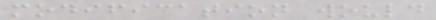modification would
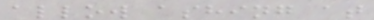allow ashing at
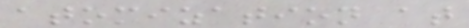atomization at
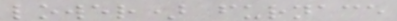lower) furnace
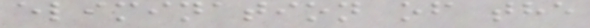elimination of the
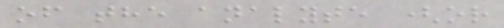of the analyte (or
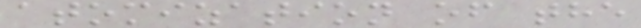atomization of the
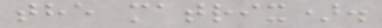the matrix).
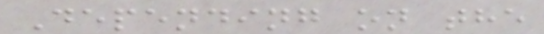Depending on the
